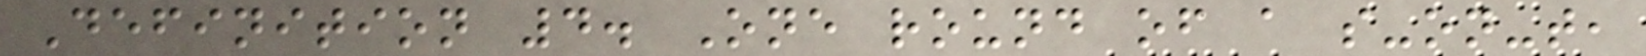Definition 4. One round of a s-on-t,
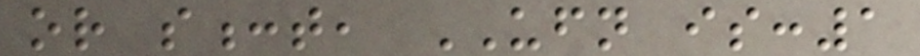or s:t, UFN is:1
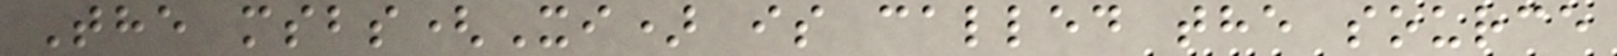The msbs(Xi) is called the source
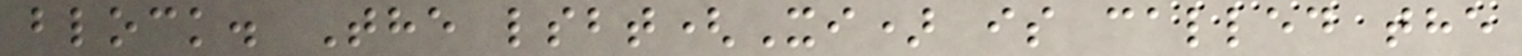block. The lsbt(Xi) is called the
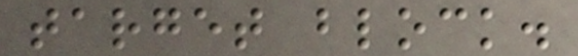target block.
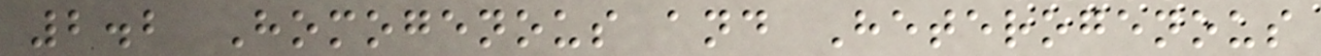2.2 Homogenous and Heterogenous
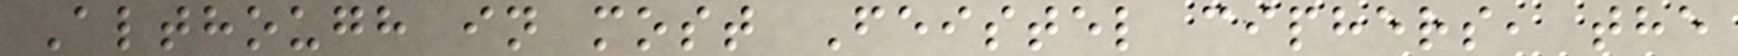Although in most Feistel ciphers, the
